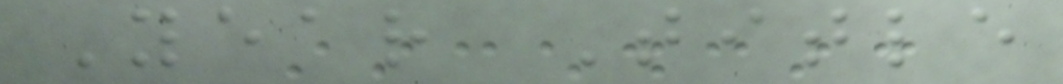Year Title
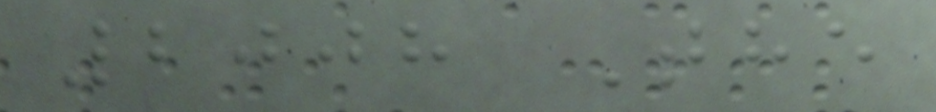2008 The
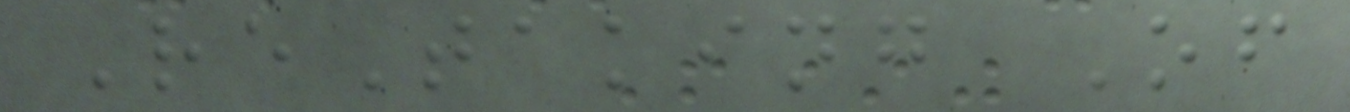ReTaking Of
